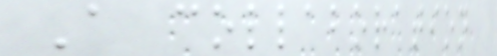A collaboration
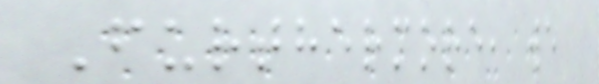Furthermore, we
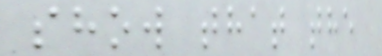show that the
